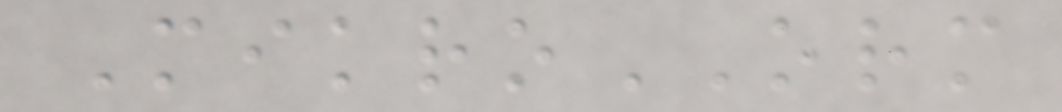MikroORM
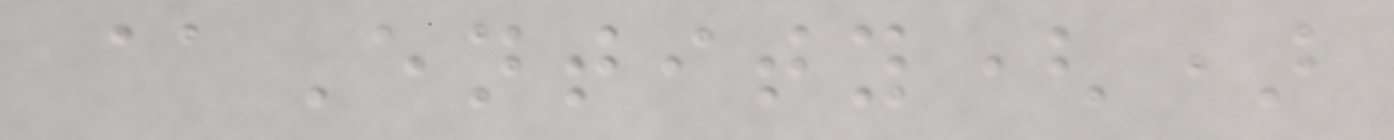@Entity()
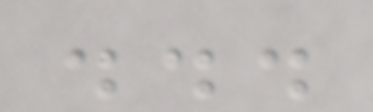...
